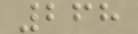268
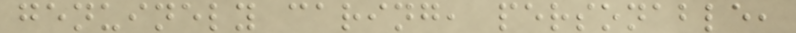genuinely caring, personable,
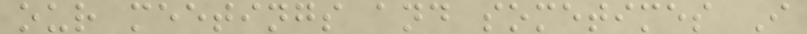our meetings and sometimes I
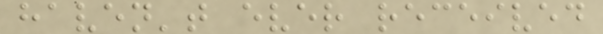haven't ever received
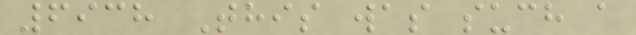6938 This was such a
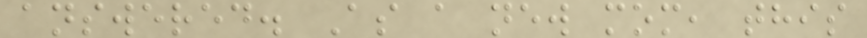answered. As a new mom, this
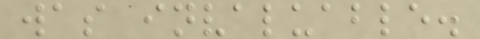was invaluable.
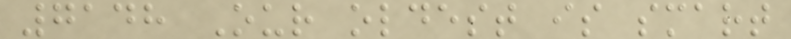7148 Our oldest is smart
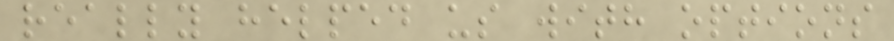really helped us with options
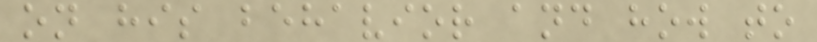on his behavior and how to
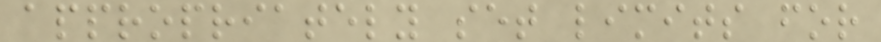appropriately set limits for
